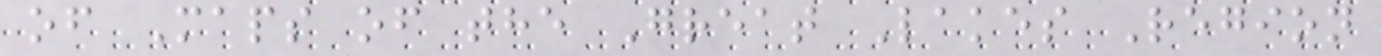of Maps of the Great Lakes Region
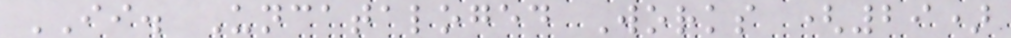II. Uncataloged Works (29)
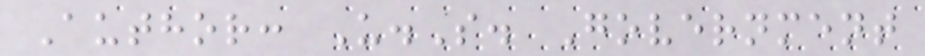Author: U.S. Government
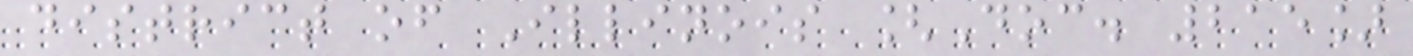district of Illinois [Doc. 215]
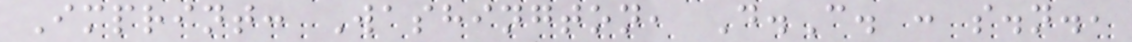Imprint: Washington, D.C. : s.n.,
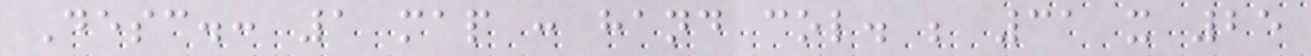Desc.: 1 map : hand col. ; 31 x 25
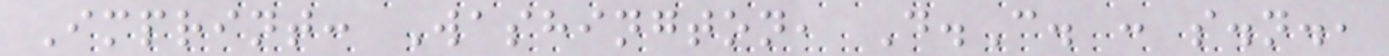Imprint: Washington, D.C. : s.n.,
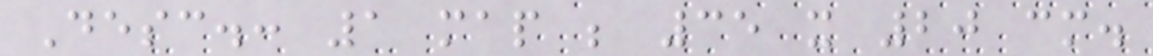Desc.: 1 map ; 35 x 20 cm.
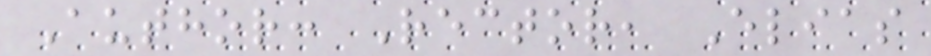Author: Rector, Elias
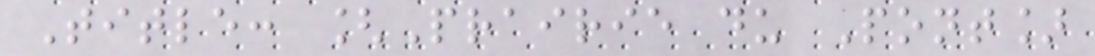Title: [Prairie du Pont]
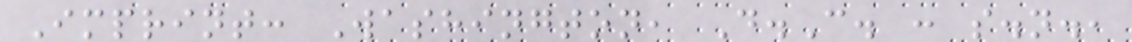Imprint: Washington, D.C. : s.n.,
